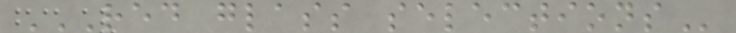RED GLASS SELECTIONS
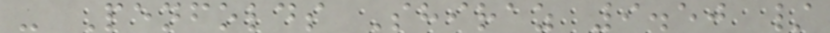- Penfolds Shiraz 9.50 /
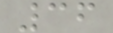36
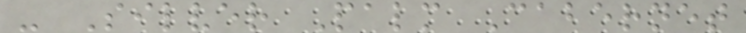- Silver Palm Cabernet
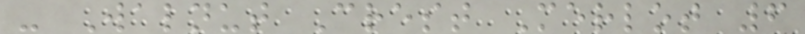- Walnut Crest Merlot 6
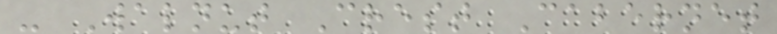- Walnut Crest Cabernet
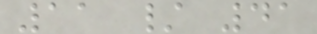11 / 41
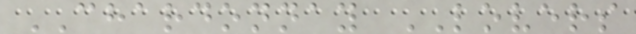CHARDONNAY LOVERS
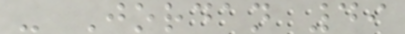- Jordan 49
